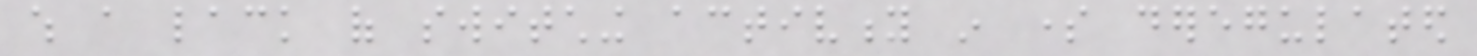which a lack of switching activity in some deregulated
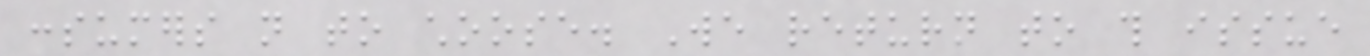consumers not to choose. We return to this issue
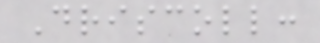Driscoll:
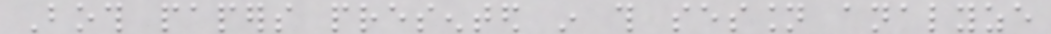Both papers presented in this session analyze
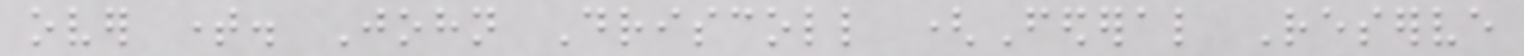over time. John Driscoll (Federal Reserve
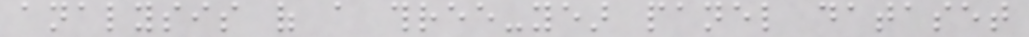analysis of a three-year panel dataset
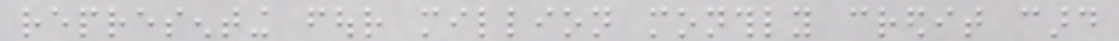representing four million monthly credit card
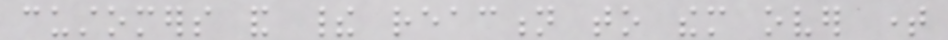customers and their reaction to them over time
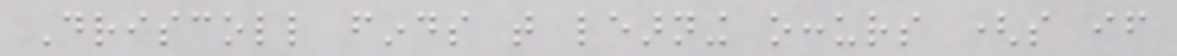Driscoll finds that learning occurs (so if
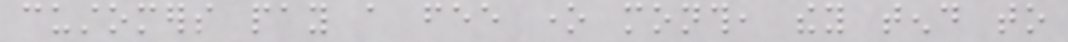customers pay a fee one month, they tend to
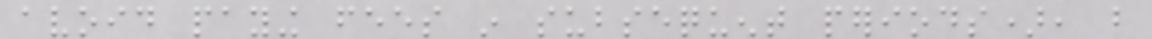avoid paying fees in subsequent periods), but
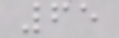65
